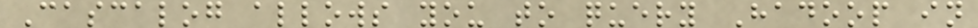Cascalog allows you to query Hadoop in
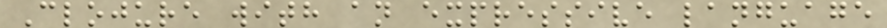Clojure with an expressive language
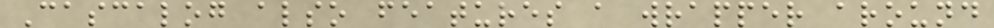Cascalog also features a wrapper around
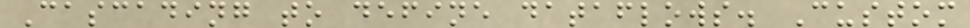Cascading to define dataflows. Custom
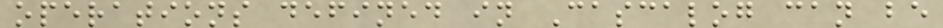operations defined in Cascalog can be
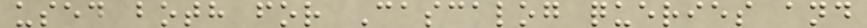used both for Cascalog queries and
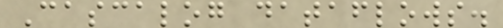Cascalog dataflows.
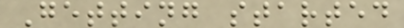Getting started
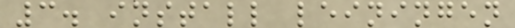3. install leiningen
